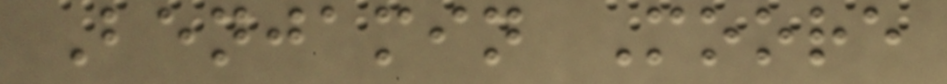Benjamin Moore
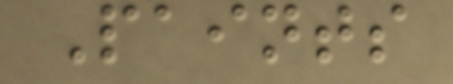Paints
